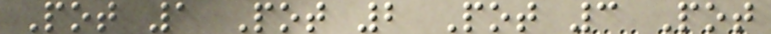Pot 1 Pot 2 Pot 3 Pot
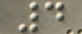4
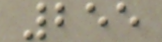255
